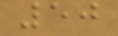50
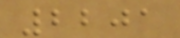2201
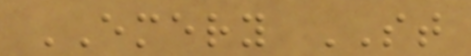EMERY ST
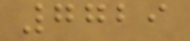7729
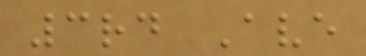3rd Ave
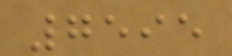7595
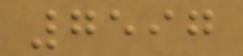7597
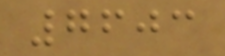7603
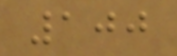100
